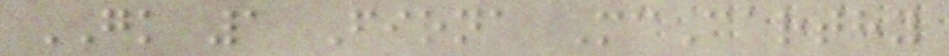GK 1 Fiona McCarthy
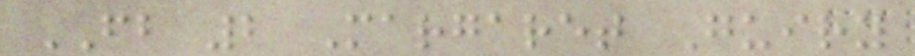FB 2 Margaret Guiry
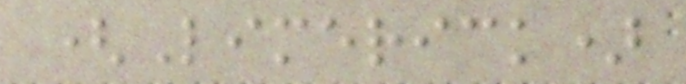(Limerick)
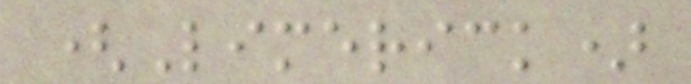(Limerick)
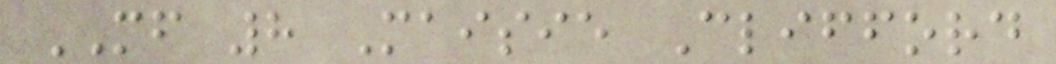MF 8 Maisie Clifford
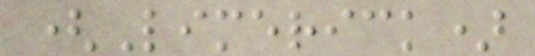(Limerick)
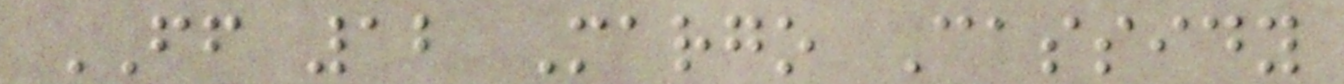FF 12 Margo Cassidy
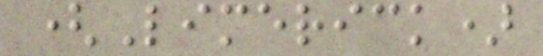(Limerick)
